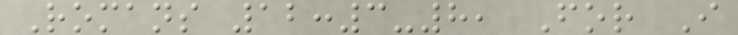Romans 12:3-8, For I
